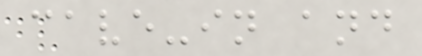cave-in and
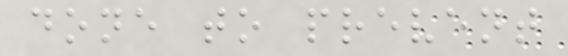done to prevent
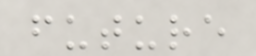future
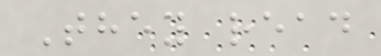They read
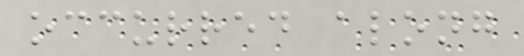occurred along
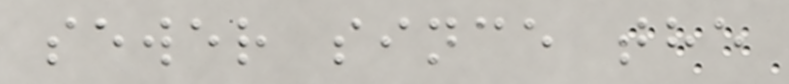sewer since the
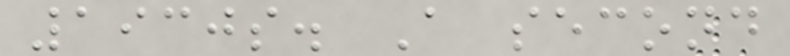1930s. A second
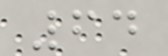64
